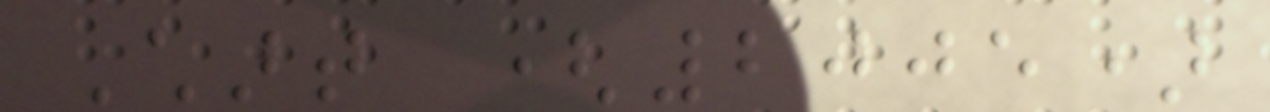Chart (2005)
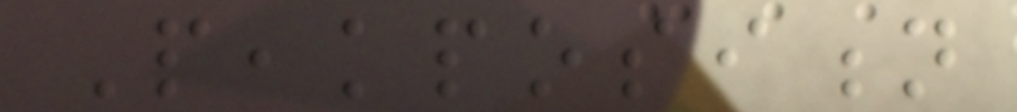Peakposition
